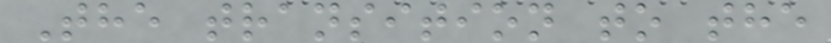The transition to the
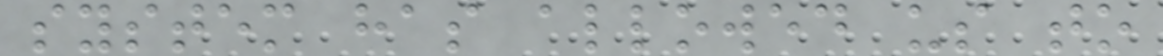system has allowed us to
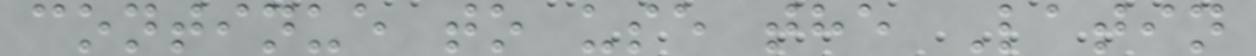continue to use the Latin
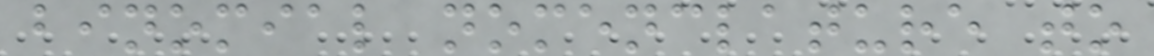binomial nomenclature to
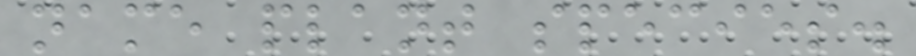name plant species.
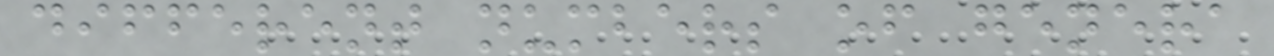different numbers of genera
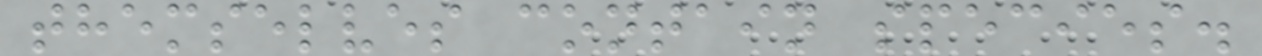themselves contain species.
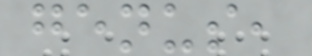genus,
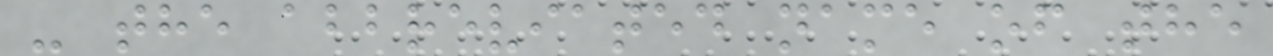- the abbreviated name of the
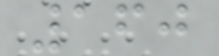160
